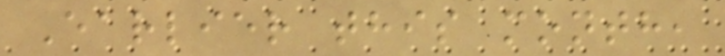Earlier this month,
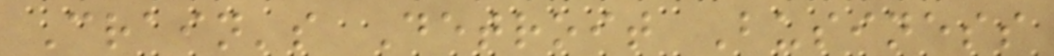Crain's Detroit Business
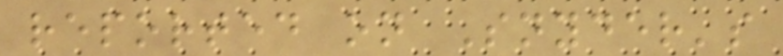reported on Snyder's
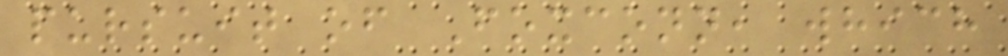pursuit of Foxconn, which
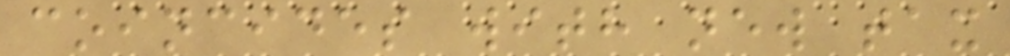coincides with new tax
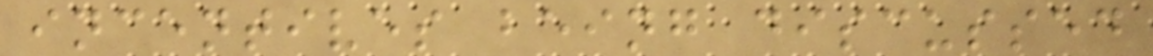incentives being discussed
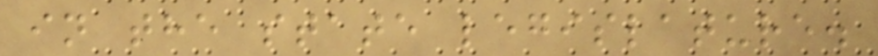in the state legislature.
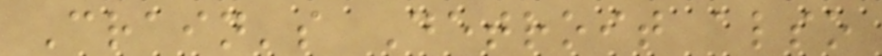Crain's Detroit also
